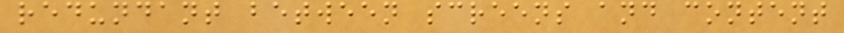redundant between screens and content
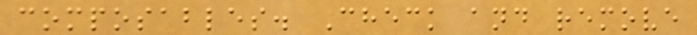composables. Check and remove
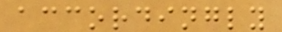accordingly
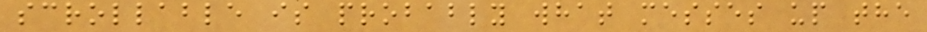scrollable is probably what messes up the
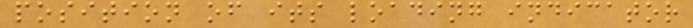position of its loading indicator
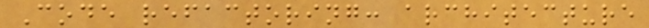Code refactoring: architecture
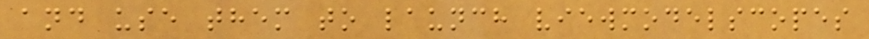and use them to launch viewmodelscopes
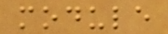module
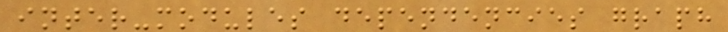inter-modules dependencies graph
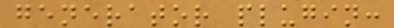generator plugin:
